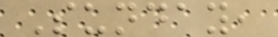Sunday,
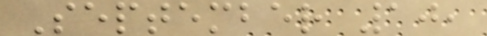September 10,
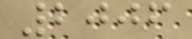2006
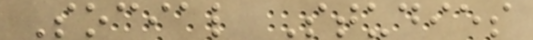Social Studies
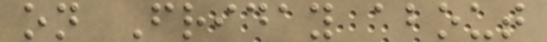on Friday about
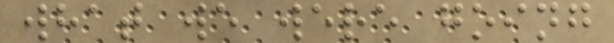what we were going
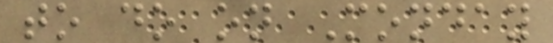to do on Monday
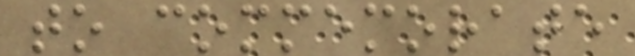to commemorate
